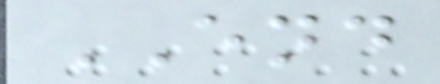END
